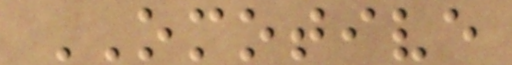OMOTIVE
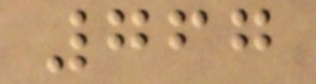767
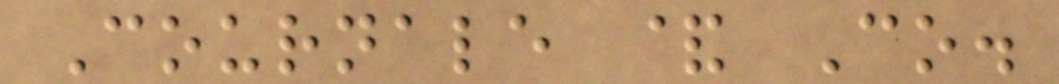Cournale & Co.
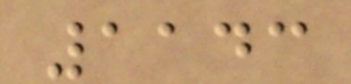1143
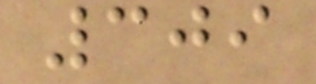309
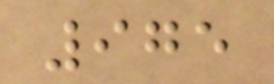975
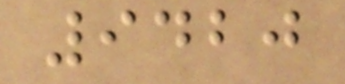9420
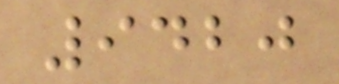9420
